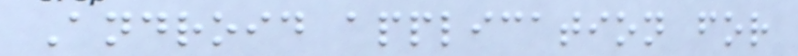Android application for
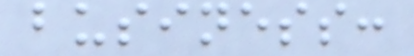business:
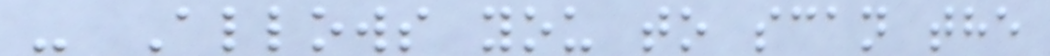- Allows you to scan the
